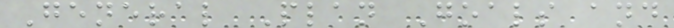General Plan Goals and
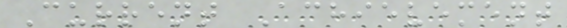Current Achievement
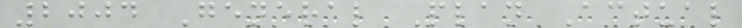2004 General Plan Actual
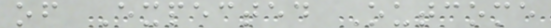of Expected Outcome
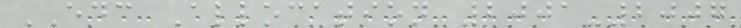EDC Allocation 2001-2007
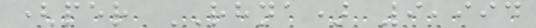(per RHNA) 9,994
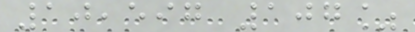10,597 107%
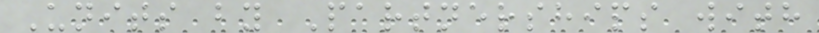Units by Partnerships with
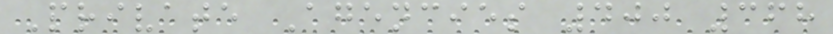Private Agencies 400 368
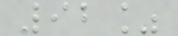92%
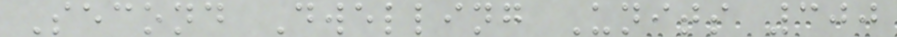Second Dwelling Units 300
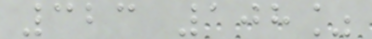323 108%
